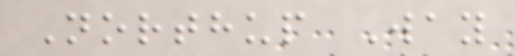Northup Way
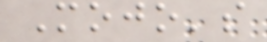Mojo's
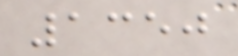1350
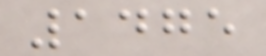1475
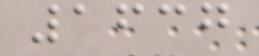1637
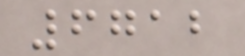6712
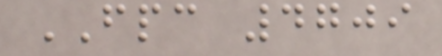FPC 4709
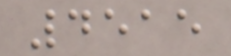4515
